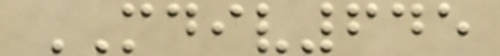MDIV645
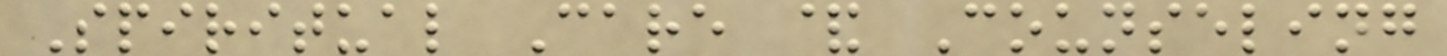Spiritual Care & Counseling
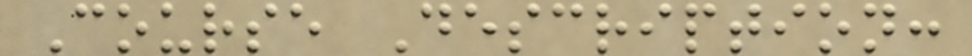Course Description:
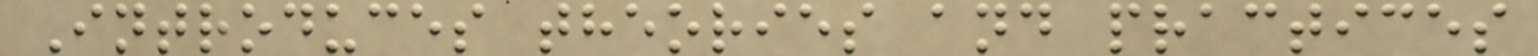Introduces theories and practices
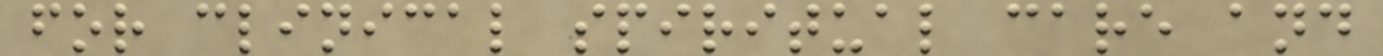for clinical spiritual care and
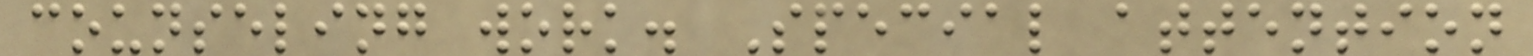counseling work. Special attention
